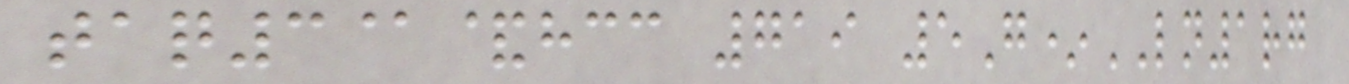taq3@&hcc 719 5G*LN1rg
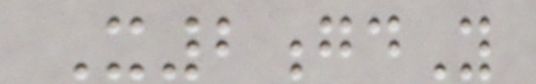X2gdY
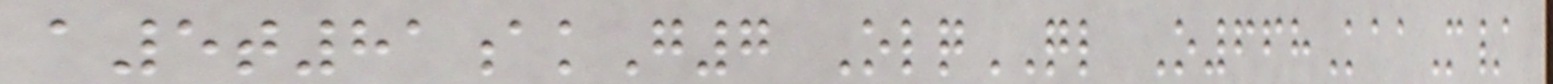a5t81akG7 OlqQL O668KaaM/
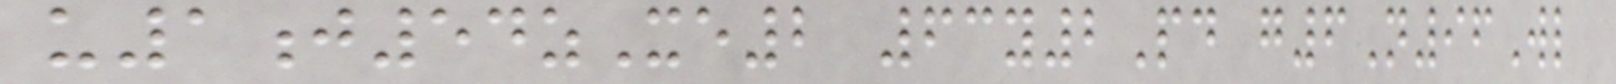u1j54zXe2 63y2Pd g6N96Wl
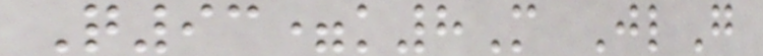Q93=k8M JlG
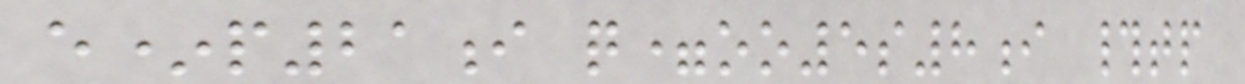e*p21i q=oo5s8i #tp
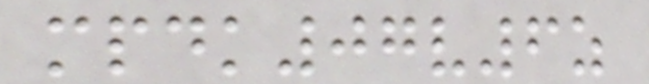mpdk07v6z
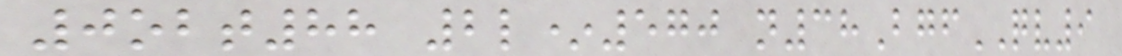0obt88 2l*570 n38BgfQV9
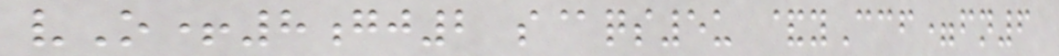vO+8gj2 s@qs5u &yCcf=fn6
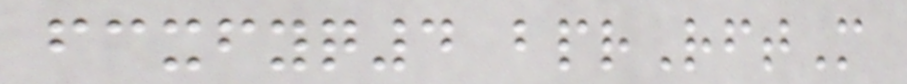fcxfyq4 bprRftM
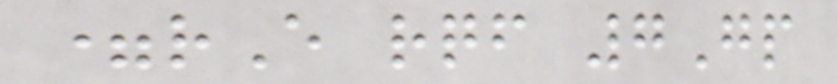=rE rqf 7Gp
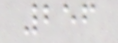256
